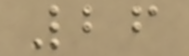26
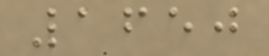1650
